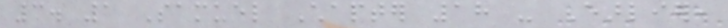3. 1 Samuel Chapter 18 - Earlier,
